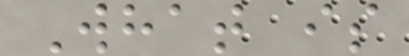What is
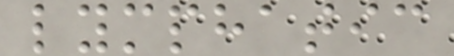lymphatic
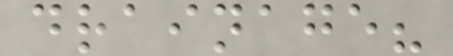drainage?
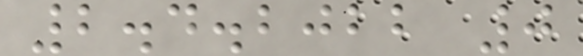2.4.2022 0
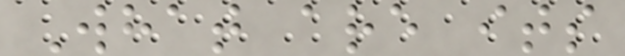What are its
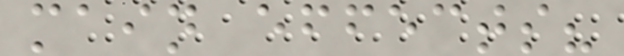main effects?
